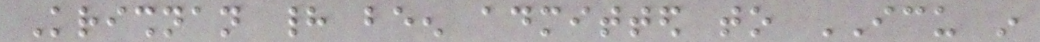Krishnan had been admitted to ICU in
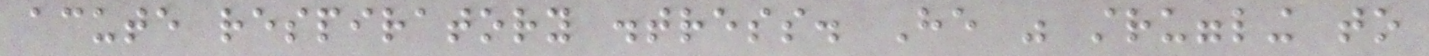acute respiratory distress. He was struggling to
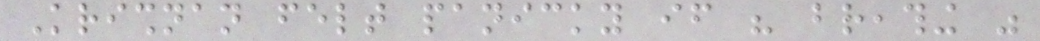Krishnan felt panicky if his breathing was
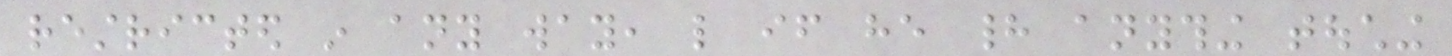restricted in any way, like if he had anything touching
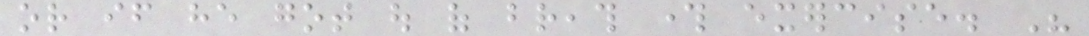or if he got out of breath through exercise. His
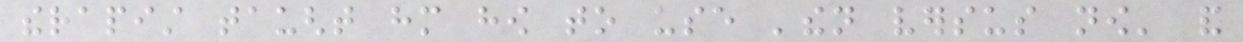therapist taught him how to use 'then versus now' and
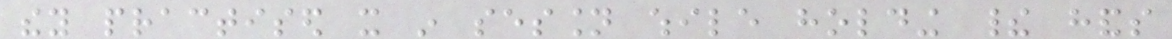they practised it in session while holding their hands
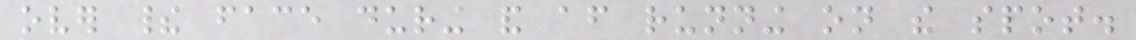over their face during and after running on the spot.
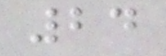24
